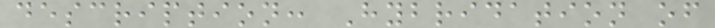description: Hybridation of
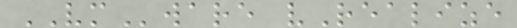VMware vRealize
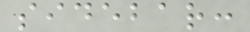sidebar:
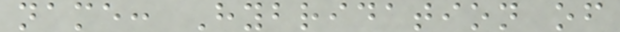name: Hybridation of
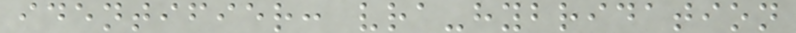identifier: vra-hybridation
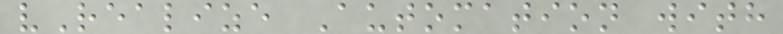vRealize Automation with
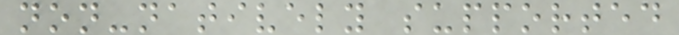non-natively supported
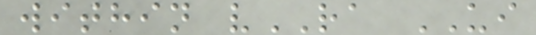within vRA UI
